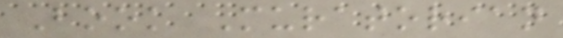Book Muratorian
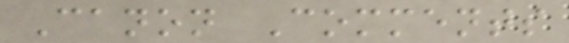Canon Comments
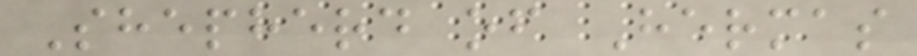Shepherd of Hermas
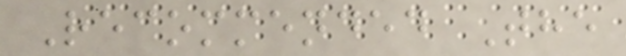Recommended The
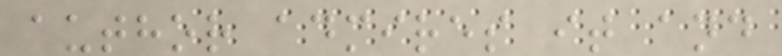author admires it and
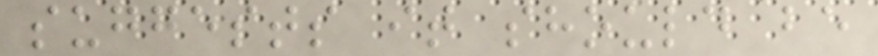suggests it should be
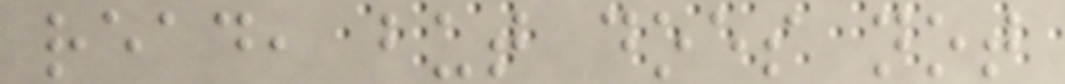read, but does not
